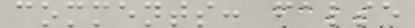comments: false
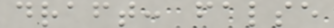draft: false
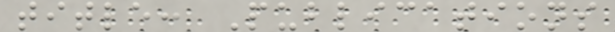title: Publications
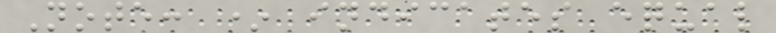Note: * indicates equal
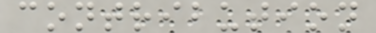contribution
